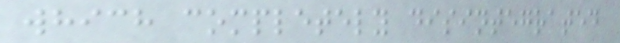which completely disintegrated
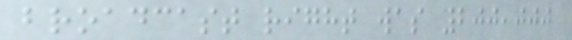broadcast right was 200,000
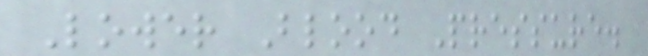Lower Blood Pressure.
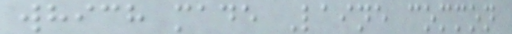which made Laine common
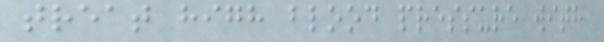treat high blood pressure with
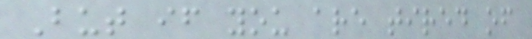But if you are tired of
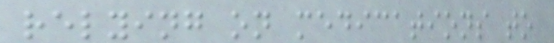relying on medications to
